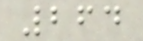264
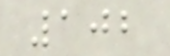102
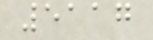5117
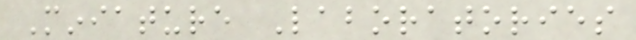Miniature Laboratories
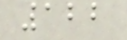122
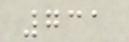731
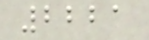2221
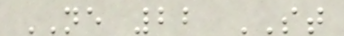NE 22 ST
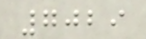7029
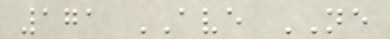171 AVE NE
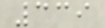339
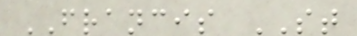FRANCIS ST
